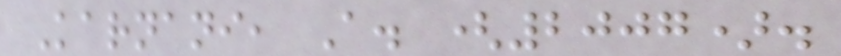Karnani, A. (2007).
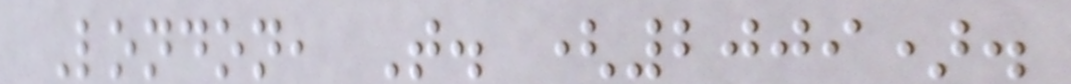London, T. (2009).
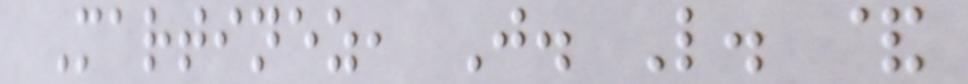Martinez, J. L. &
